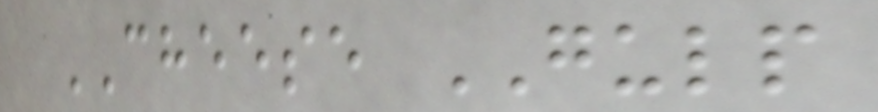CHEESE GULP
